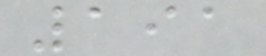191
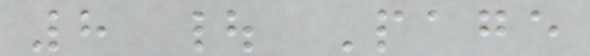8 | Page
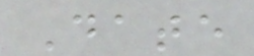Date
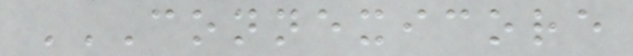CONNEXICORE
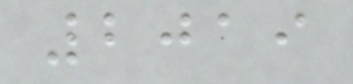2019
